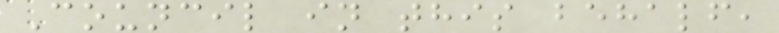Council in this behalf,
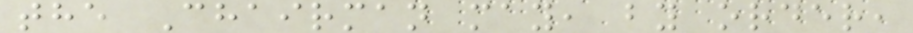the Chairman may, by order,
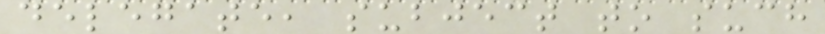delegate, subject to such
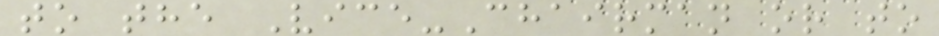to the Vice-Chairman or to
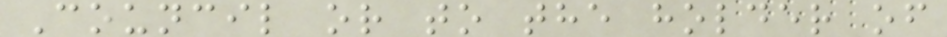Council or to the holder of
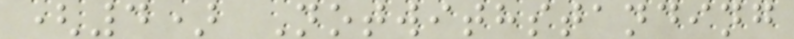(4) Notwithstanding
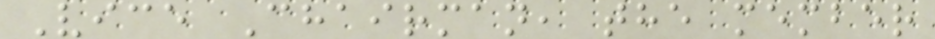Vice Chairman, the member
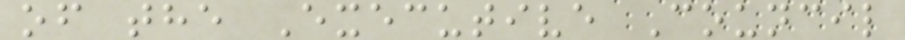of the Executive Council
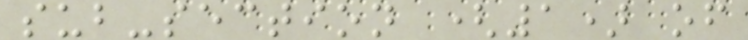sub-section (1) of
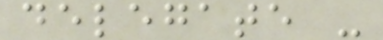delegate -
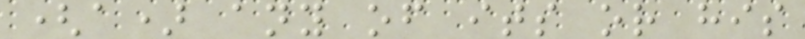(a) any of its or his
